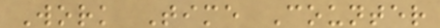Work Time Counter
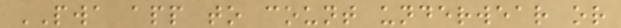PWA app to count underwear or
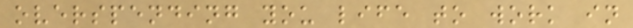overspending you life to work in
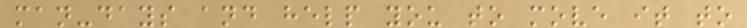man-days and help you to move it to
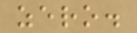zero.
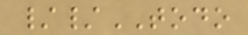//TODO
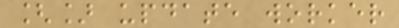[] update worker
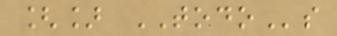[] TODOs
